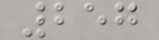257
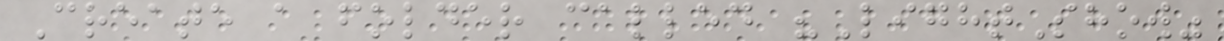Create a folder called "LightShow"
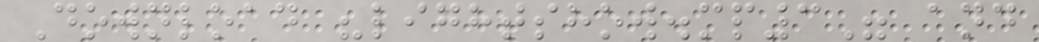Download "lightshow.mp3" and
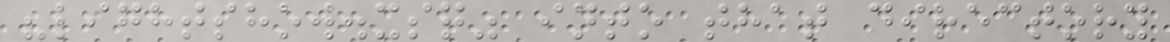"lightshow.xsq" into that directory
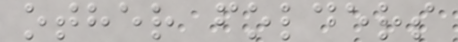other folders
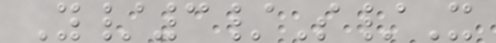Y/3/S/X
